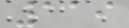119
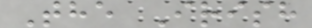The Irish
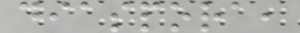diaspora,
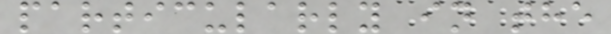particularly in the
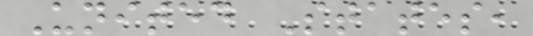United States,
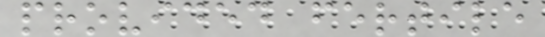provided fertile
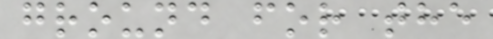ground for the
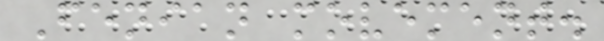Fenian movement.
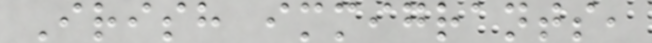Irish immigrants,
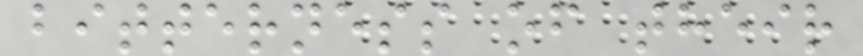bitterness of their
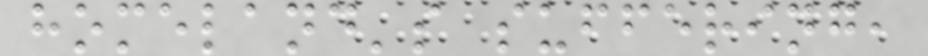homeland's suffering,
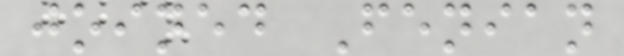joined Fenian
